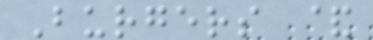Burgers &
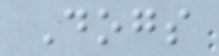Dogs
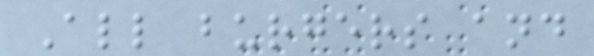All burgers and
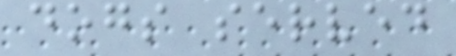dogs served
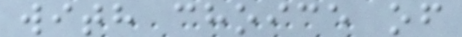with choice of
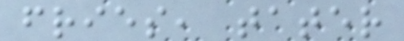fries, tater
